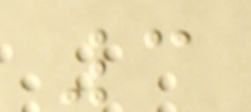3
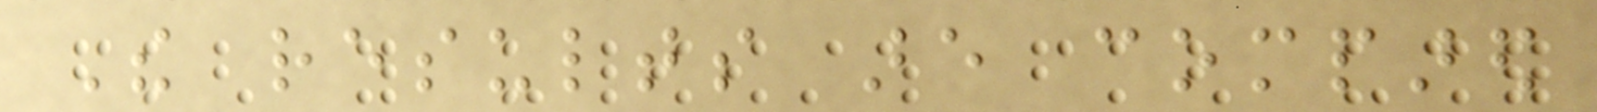The results are compared
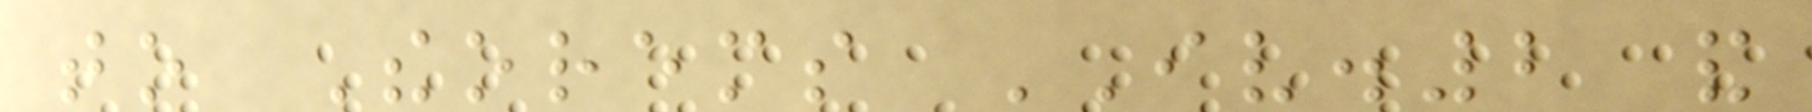to Theorems IV.2 and
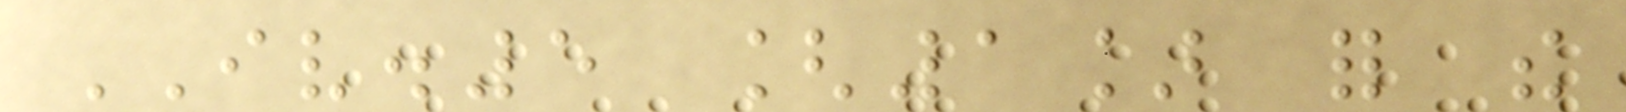IV.5 [1] for the
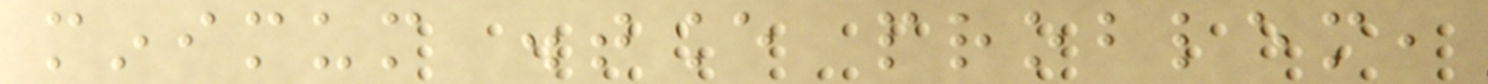minimum distance problem,
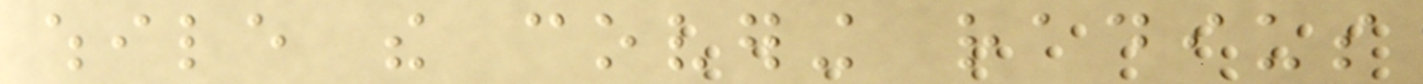while the covering radius
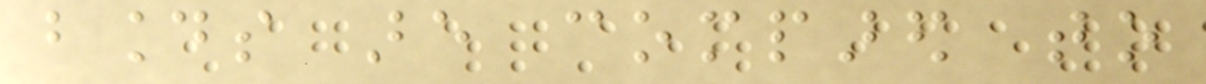bounds are compared to
